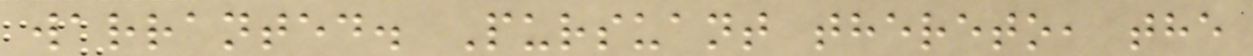warranted. Pursuant thereto, the
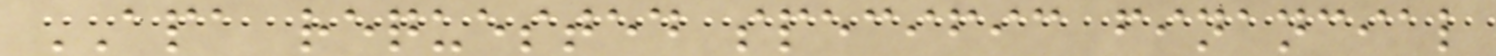APA requested specific financial
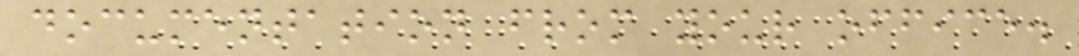documentation from your office.
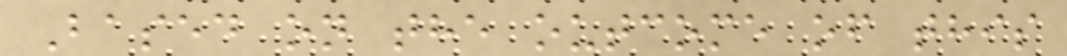Based on the outcome of this
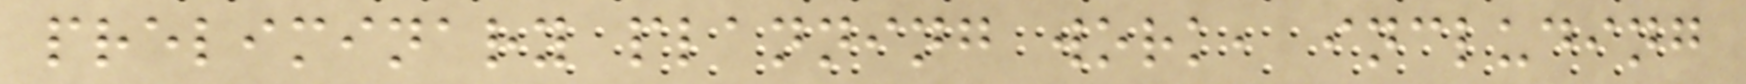preliminary planning work, including
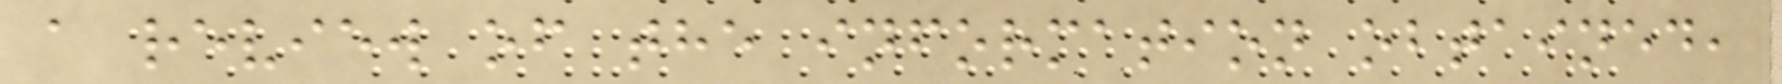a review of the information obtained,
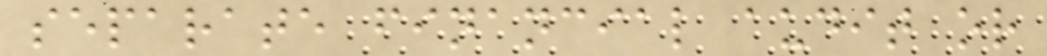separate financial audit or
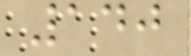140
